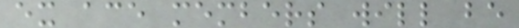ex ace members will be
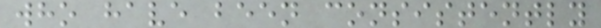who have been consistently
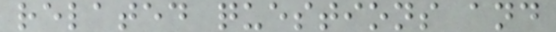related questions and
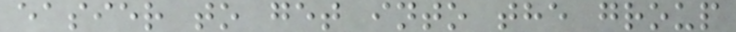easier to get into the group
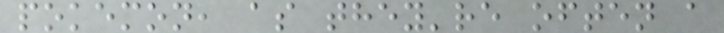pokemon, as they're often a
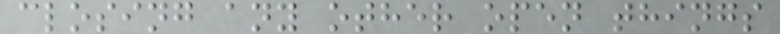closing any other open things
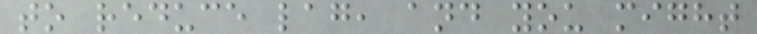to reduce lag, and you might
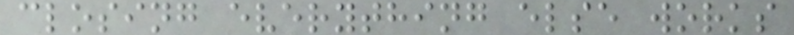closing everything else works
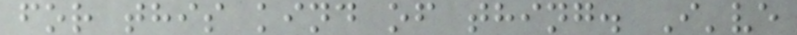for this kind of thing. I've
